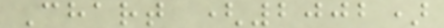Chart (2002)
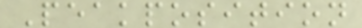Peakposition
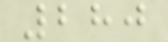280
